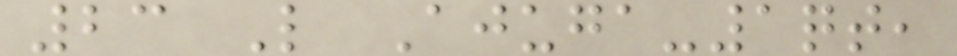23 L Ajuga-1qt,
